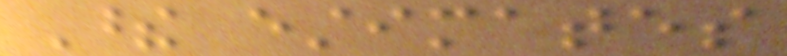These estimates
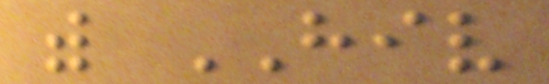with HIV
